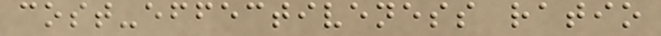cost-effectiveness ratio
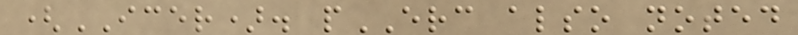(ICER). pERC also noted
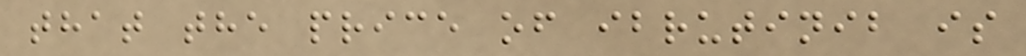that the price of ibrutinib is
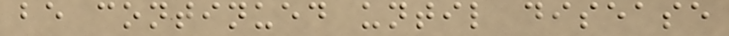be continued until disease
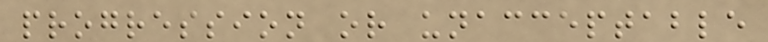progression or unacceptable
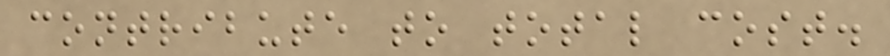contribute to total cost.
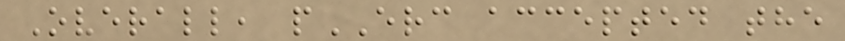Overall, pERC accepted the
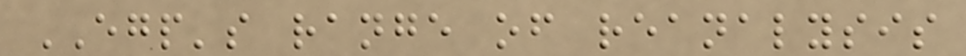EGP's range of reanalysis
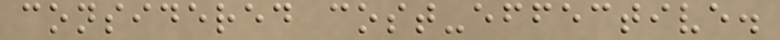considered cost-effective.
